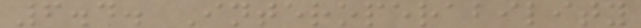6.4. Interoperability
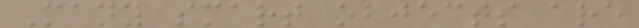Many smart objects are
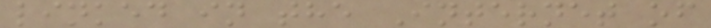linked in the Internet of
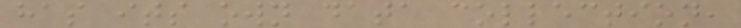has its own data collection,
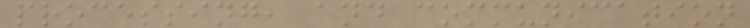processing, and communication
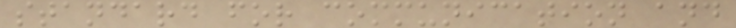standard for communication and
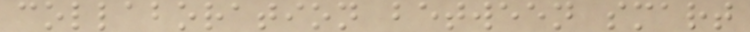collaboration between smart
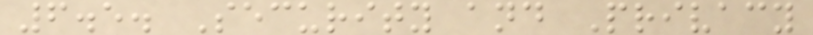6.5. Security and Privacy
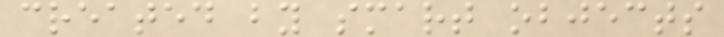created by smart objects
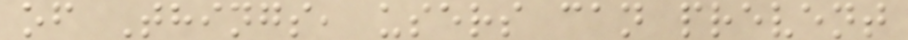of Things, users can prevent
